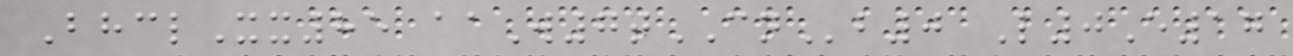BhclXx85 aaW7tCNb0 L0E17
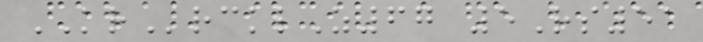KRrcklZ67 5Rs51
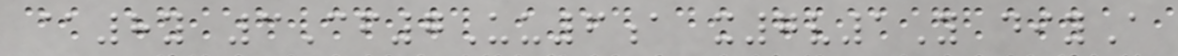@8y 3Cf7Uu6a x7v1Y diyA
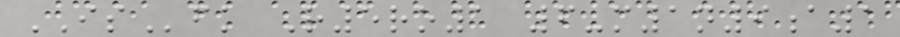ISfk R5ro1 6-m1n9a1
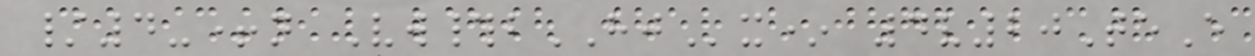/4-+n Vw#bHJx* 4v20TeE
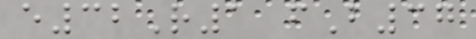e32R1 fB37
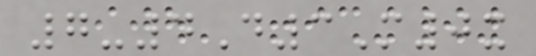7-4D3M0x
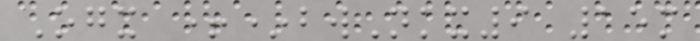Ogx +*bwNkx9 15m
